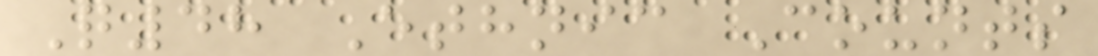Q48 Ethnic Counts
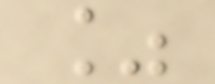%
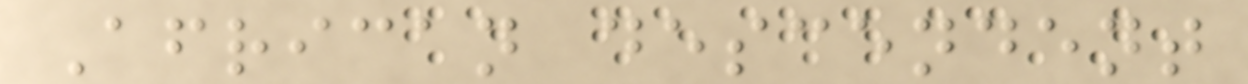African descendent
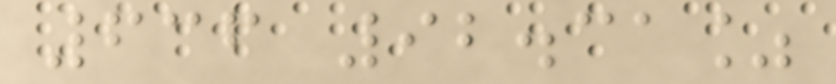636 92.31%
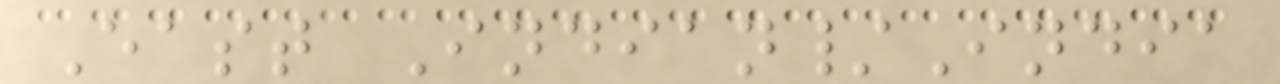East Indian/India
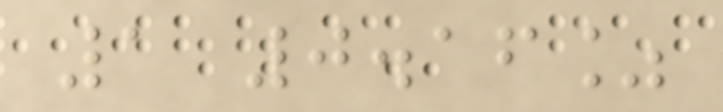1 0.16%
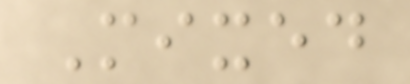Mixed
